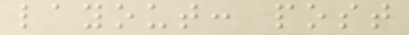layout: post
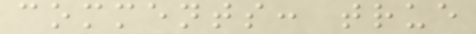comments: true
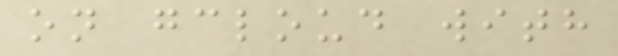on gcloud with
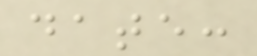date:
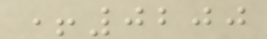+0200
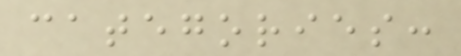categories:
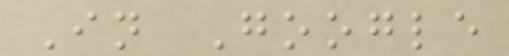In Google
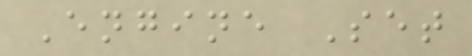Engine Set
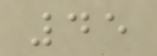45
